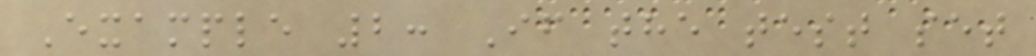Example 2: If the test set
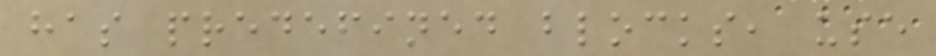has predefined blocks, use
